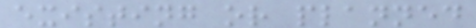existing or planned
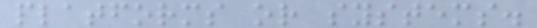platforms or systems.
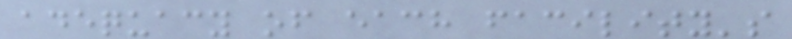adequacy of each facility's
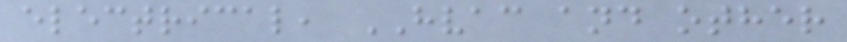electrical, HVAC and other
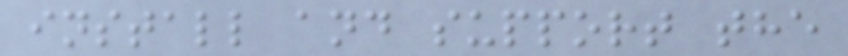install and support the
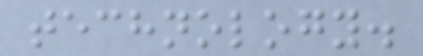technology.
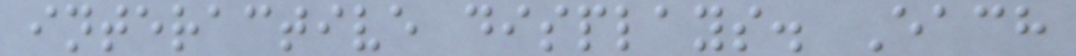interactive displays. Each
